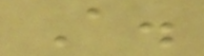A.
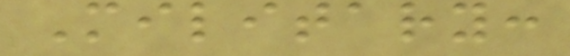Military:
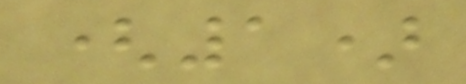(1)
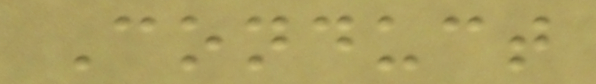Conduct
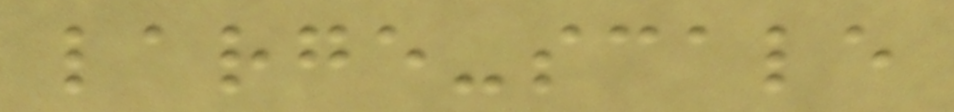large-scale
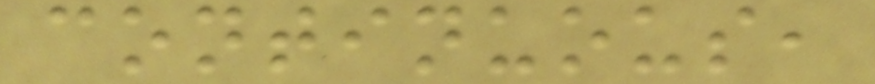continuous,
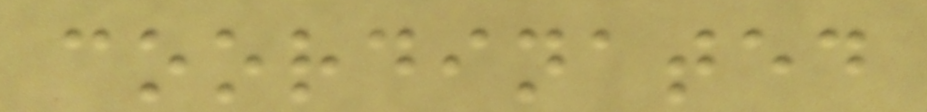coordinated
